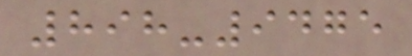898-9475
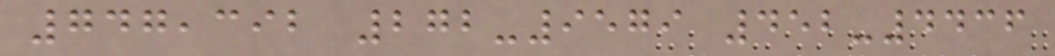747,392 272-9579 452-4436
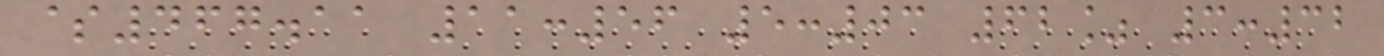$467.11 11:56 5:03 62% 3:32
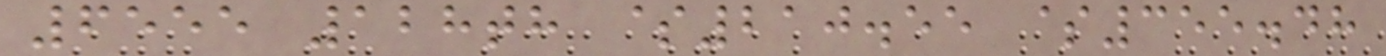6555 128th $210.55 $355.48
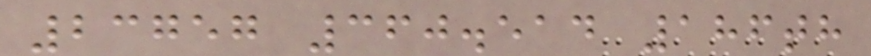23757 360.514 186th
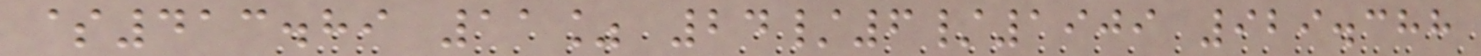$413.89 11% 24/6/1909 929.388
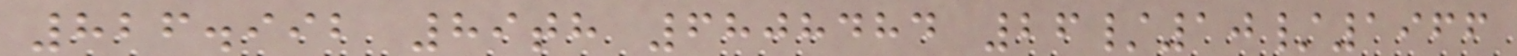826.992 89th 6808484 26/10/1966
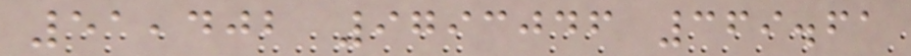51,402 9793046 369.61
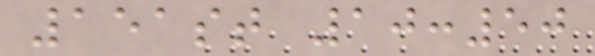151st 10:50
